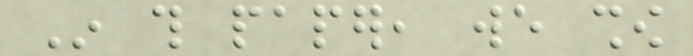In this paper, we show
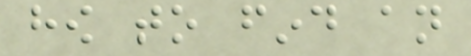how to find an
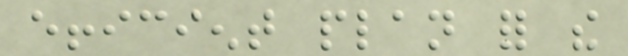efficient plan for the
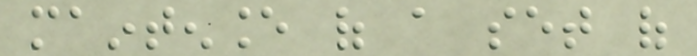maintenance of a set of
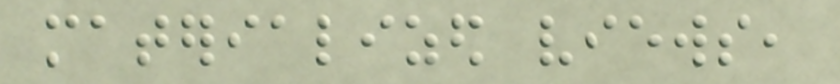materialized views,
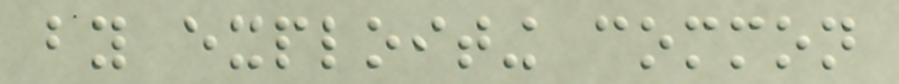by exploiting common
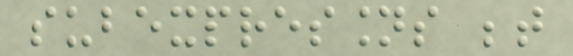subexpressions between
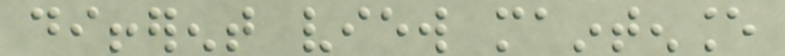different view maintenance
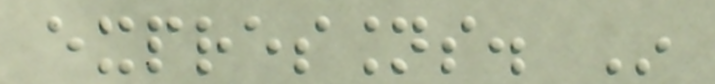expressions. In
